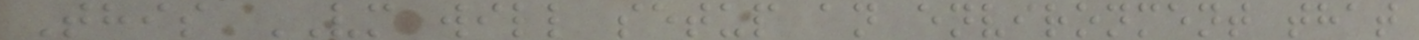This VM will setup an environment that
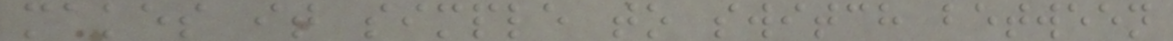makes it simple to switch between
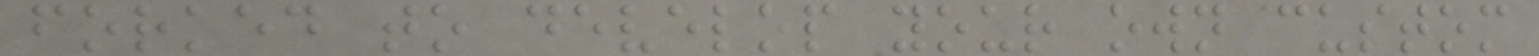forked to develop your own custom
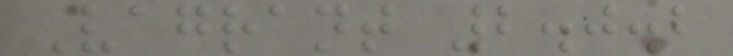Vagrant 2.0.2
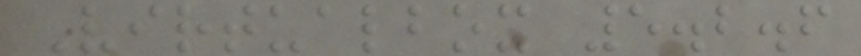Virtualbox 5.2.6
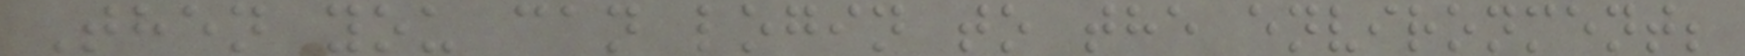Then you can login to the environment;
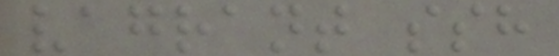vagrant ssh
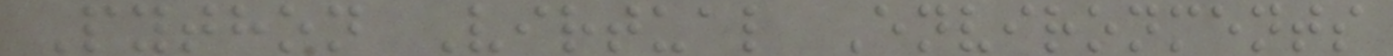Python Virtual Environments
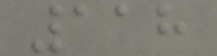118
